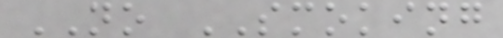NO SMOKING
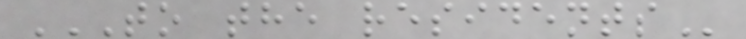TO THE RESIDENTS
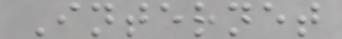Internet
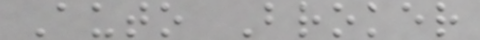Auto Broker
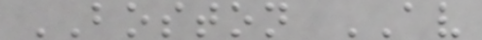BOSTON AV
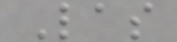Las
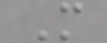M
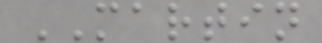MARTIN
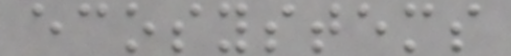ecosystems
